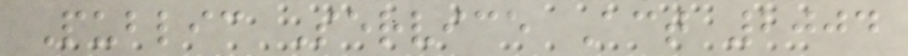Public Service Act 2004
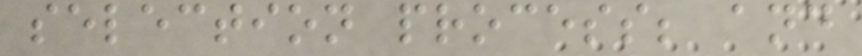selection process; and
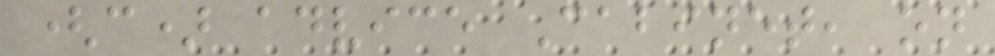(c) advice Cabinet, on
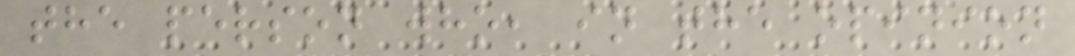the person who, in the opinion
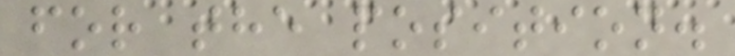for the position.
